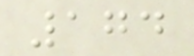174
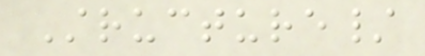Structure/
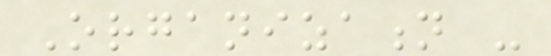Organization -
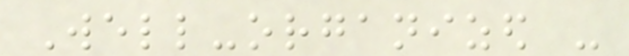Well-organized -
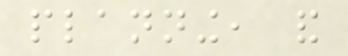planning, and
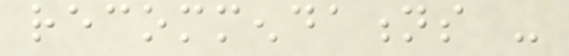recommendations -
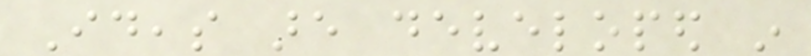Ideas are developed in
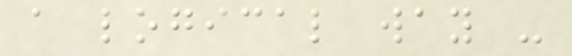a logical way -
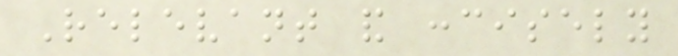Relevant and concisely
